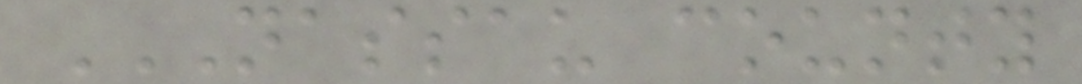NASSAU COUNTY
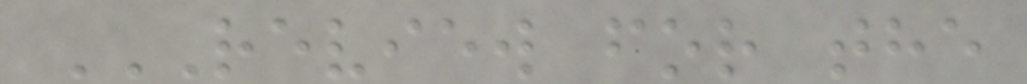REVIEW FOR THE
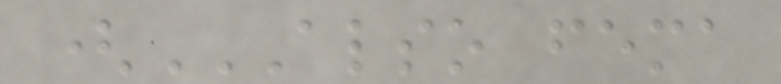(ALSO FEMA
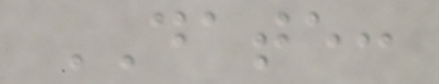DATE:
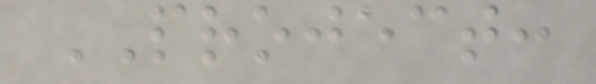PROJECT:
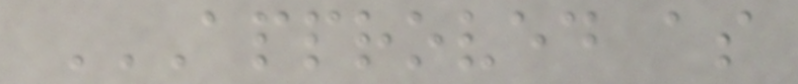APPROVED AS
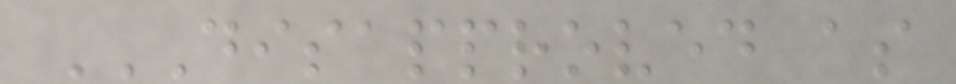DISAPPROVED AS
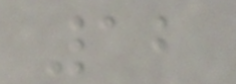12
